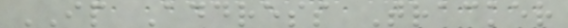IP Address Tracker
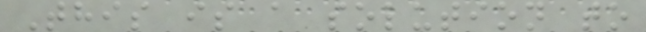This is a solution to
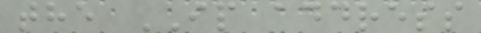the IP address
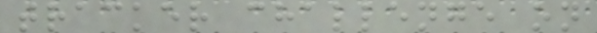tracker challenge on
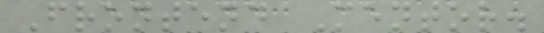Frontend Mentor.
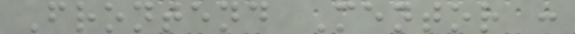Frontend Mentor :
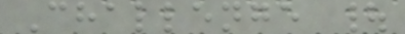Challenge |
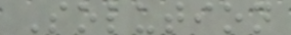Solution
